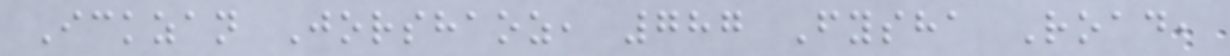Ickzan Jorshaoz, 787 Fysha Road,
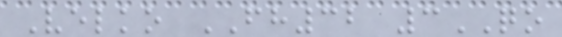Velko FH32 3QO
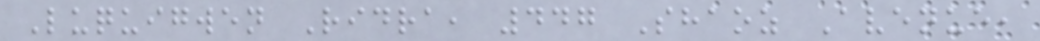Luquigwen Ridra, 447 Shaoz Avenue,
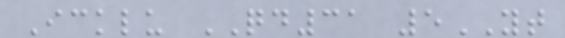Icklu QD31 5YT
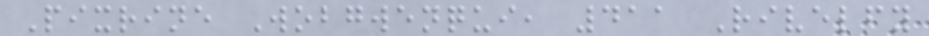Pixrine Wobgwenqui, 411 Rivelfy
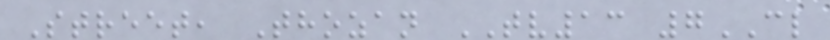Street, Thozan TV13 7CL
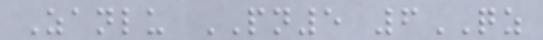Zanlu PN5 6QZ
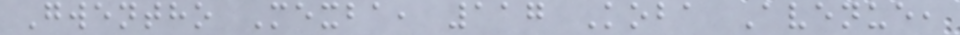Gwentho Mexba, 117 Koba Avenue,
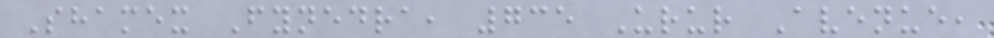Shamex Fynedra, 735 Urur Avenue,
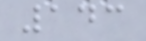143
